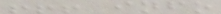!!! info
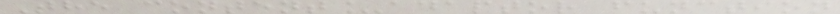The content_adaptor function
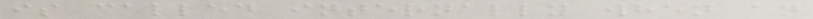is called internally when an
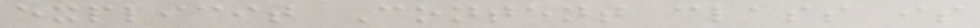explicit Content class is
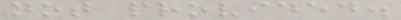not provided.
